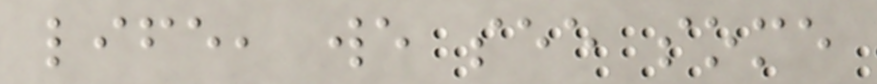life, we see some
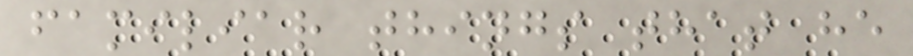familiar things that he
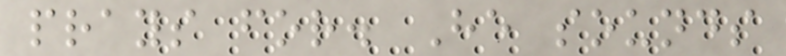prays for. He sounds
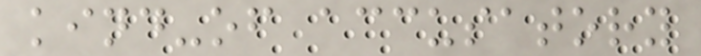kind-of accusatory
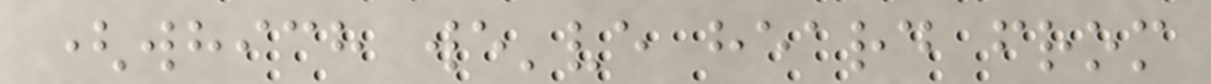(which we've heard from
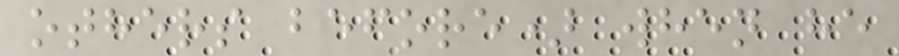others before) when he
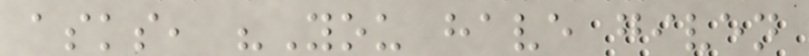asks, "You have given
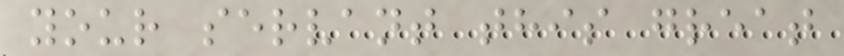your servant this great
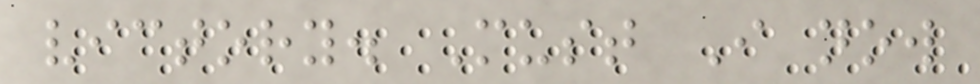victory. Must I now
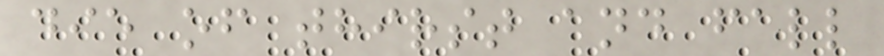die of thirst and fall
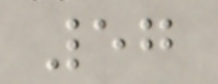57
